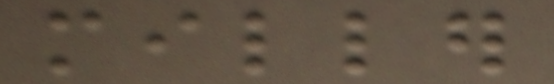miller
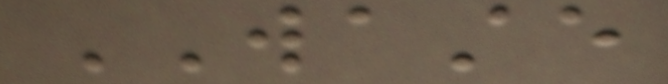WASTE
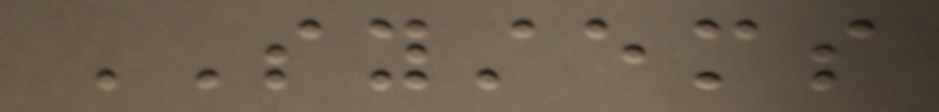SYSTEMS
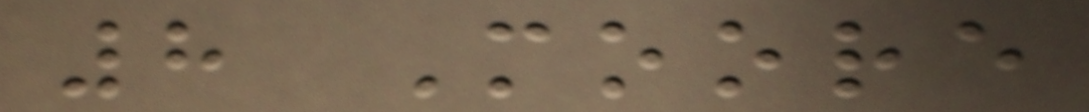8 Moore
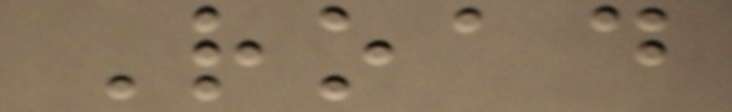Road
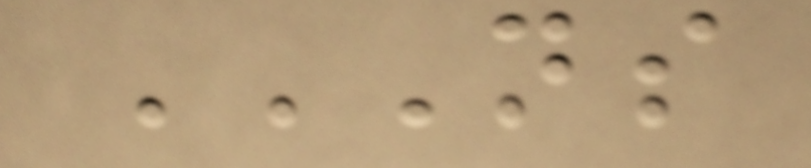NS
